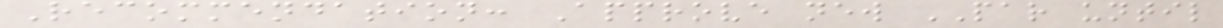Recommendation: Approve new PAR until
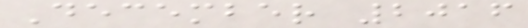December 2016
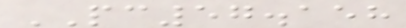PC57.158
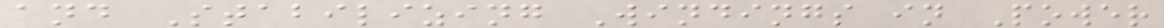and Stabilizing Windings in Power
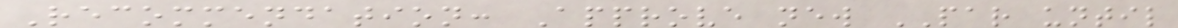Recommendation: Approve new PAR until
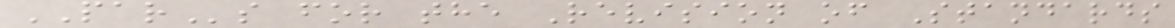PARs for the Revision of Standards
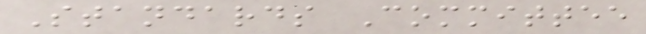Standards Committee
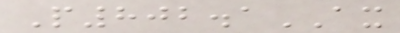P802.1AX
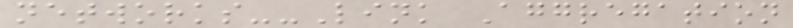networks--Link Aggregation
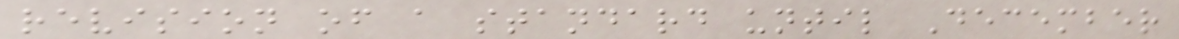revision of a standard until December
